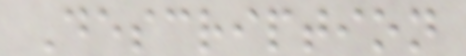Description
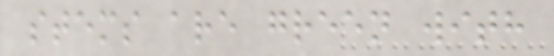stems are green with
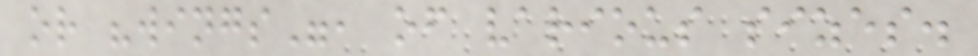or "wings", of various sizes.
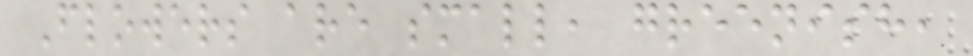Flowers are small, greenish,
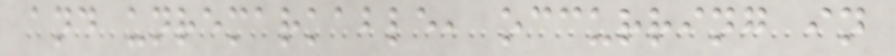and unremarkable, occurring in
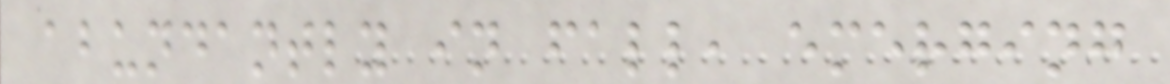abundantly in fall, emerging
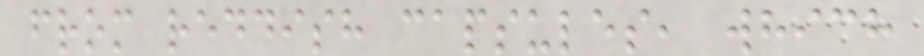from reddish capsules, which
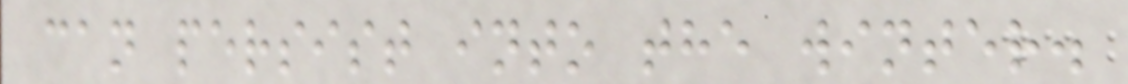can persist into the winter.
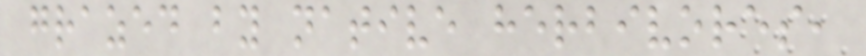grazed by native herbivores,
